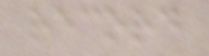record
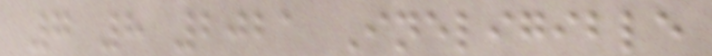7 8 2021 Ineligible
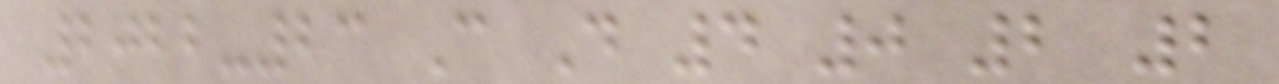2022-23 C D 4 0 2 2
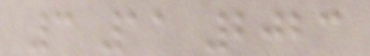3 11 2023
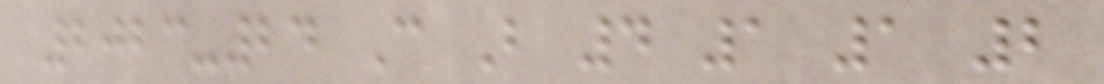2023-24 C B 4 1 1 2
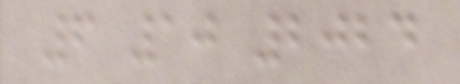6 10 2024
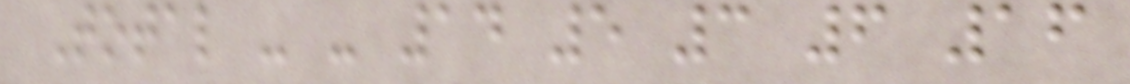Total - - 14 5 3 6 16
